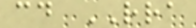cd RRA
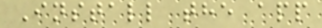Install the app
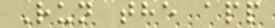Run the app
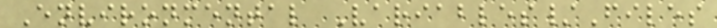Environmental Variables/Files
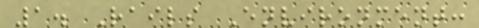1. Rails Environment:
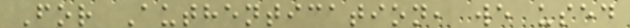For Authentication, we used
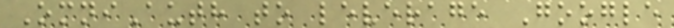OmniAuth to leverage Google
